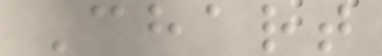Chart
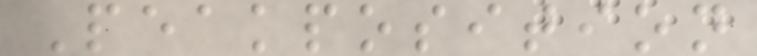Peakposition
